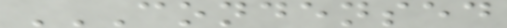CONDENSED
